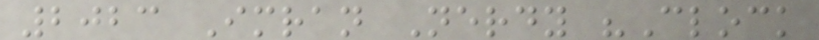2023 Imran Nerdy "Clock
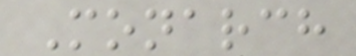Monarch
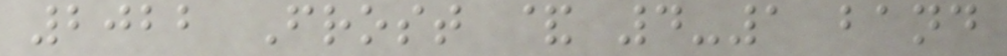2022 Frost & 4-1 band
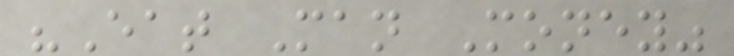"Eat Man Money"
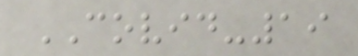COVID-19
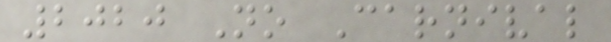2020 No Carnival
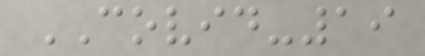COVID-19
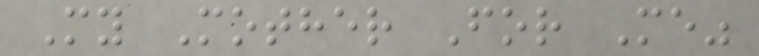My Mother For Me"
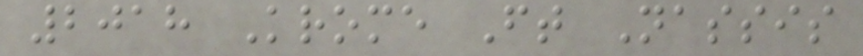2018 Krome Ft Nassis
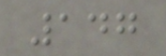147
